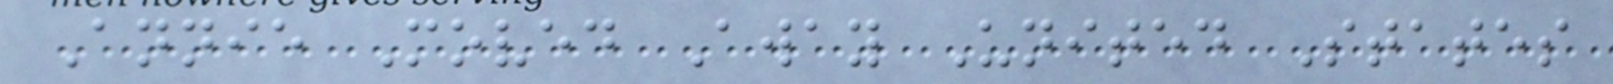Annie Moved Away United States
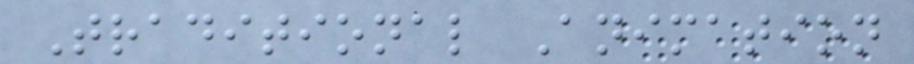Traditional Animation
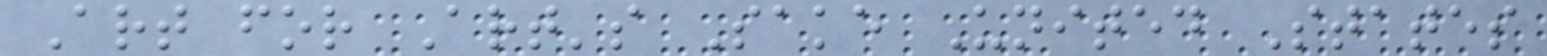Art for Art's Sake United States
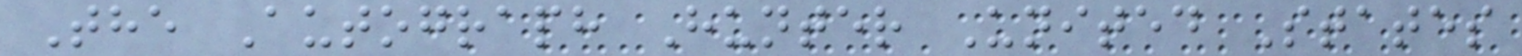The Autograph Hunter United States
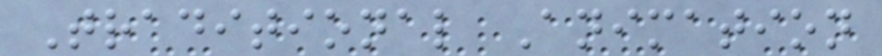Traditional Animation
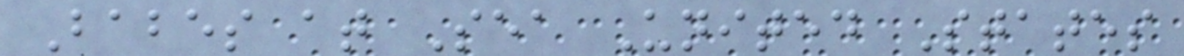Babes at Sea United States
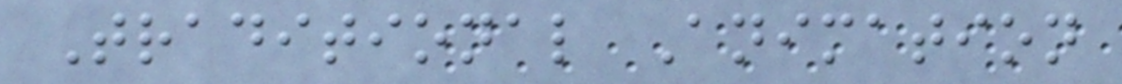Traditional Animation
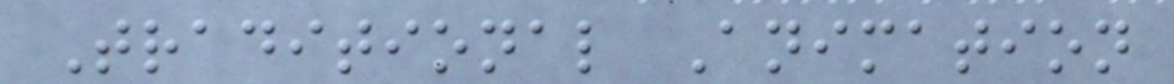Traditional Animation
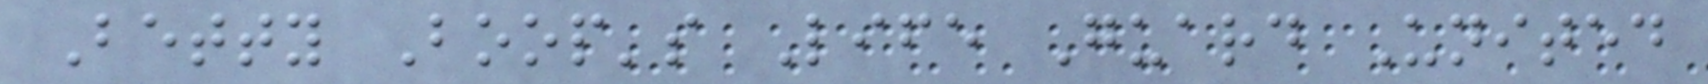Betty Boop's Life Guard United
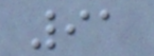91
